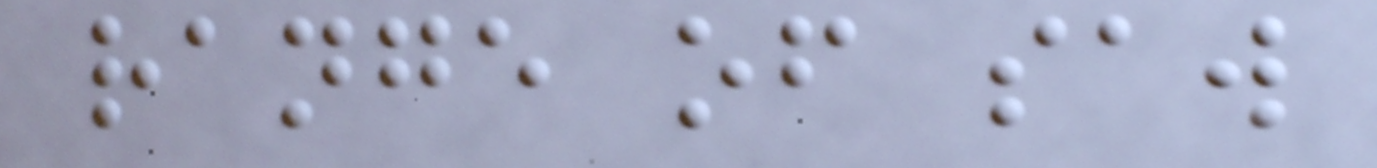range of saw
